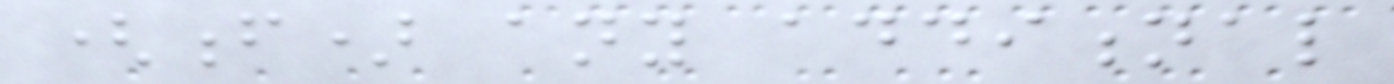(f) any additional
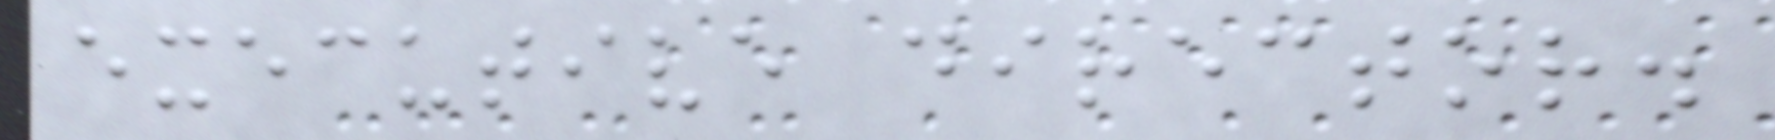executive director.
